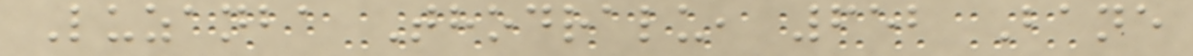Luzanba Thodralu, 652 Bane
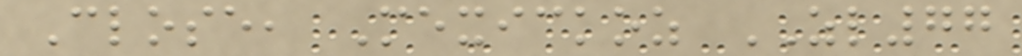Close, Mexickoz ZL77
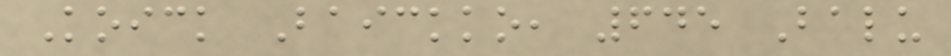Koick Baickko, 645 Balu
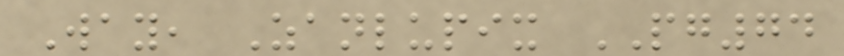Way, Zanlupix PG74
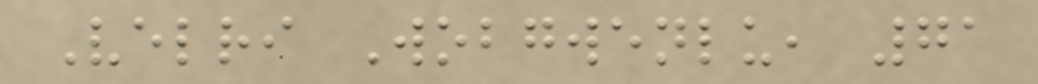Velri Wobgwenlu, 71
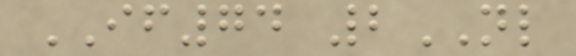IF74 2NL
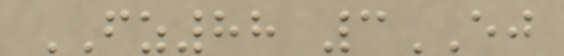FZ88 3EJ
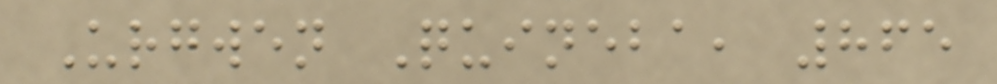Urgwen Quineba, 865
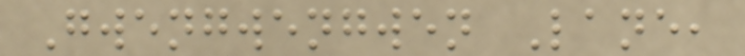Gwengwengwen Lane,
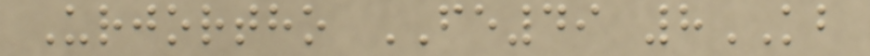Urjortho FE49 8KB
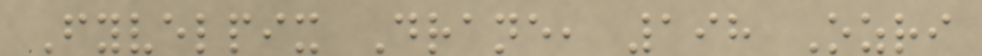Fyvelpix Drane, 198 Ozri
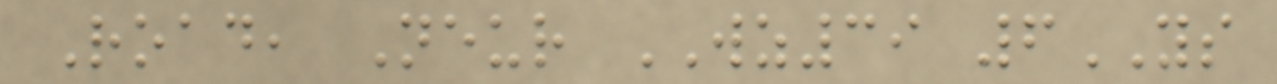Road, Neur WZ39 6YS
